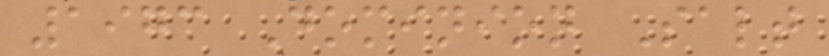1973 Dominion Salt
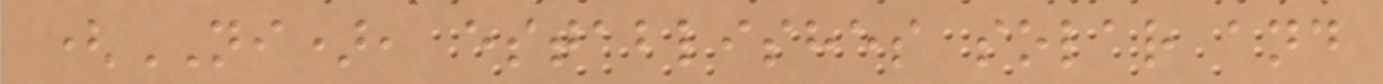(NI), establishes solar and
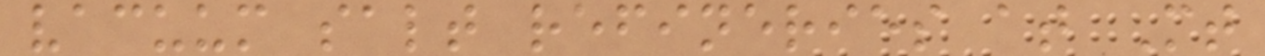vacuum salt refineries at Mt
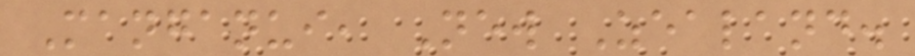Manganui, New Zealand.
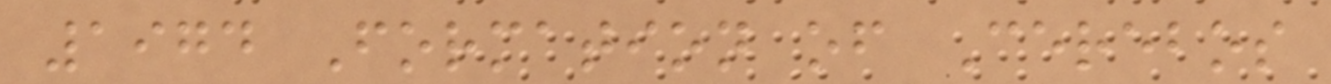1974 Formation of Cerebos
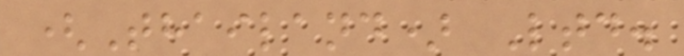(Thailand) Ltd.
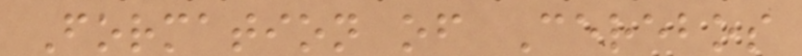Formation of Cerebos
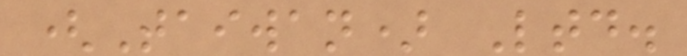(Taiwan) Ltd.
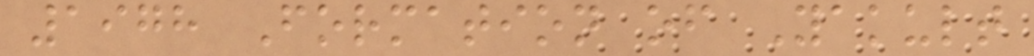1978 Formation of Yakult
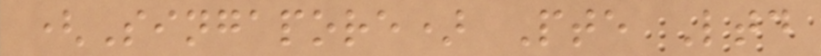(Singapore) Pte Ltd
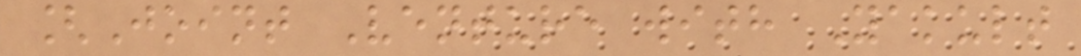[Joint Venture with Yakult
